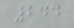244
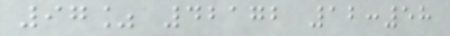97% 42172 12:58
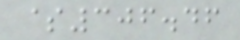$306.46
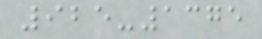925-1375
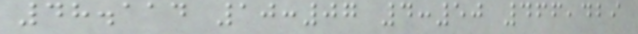48.114 10:07 4:50 466,429
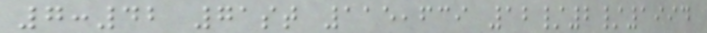7:42 71st 115,639 12/2/1994
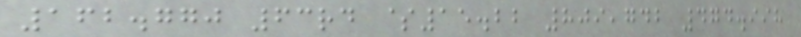162.770 63rd $15.22 809,742 474.998
